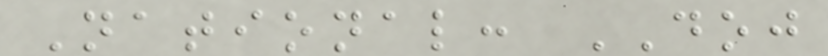National: DOJ
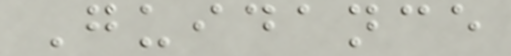Guidance
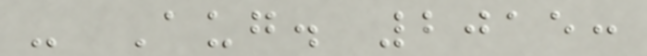- Aug. 2015:
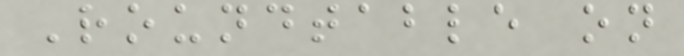Roundtable on
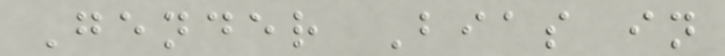Gender Bias in
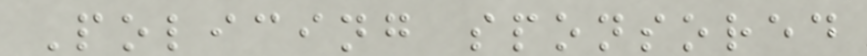Policing sponsored
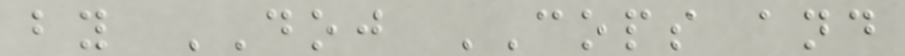by DOJ COPS and
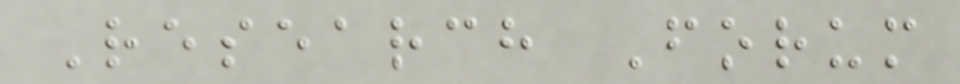Research Forum
